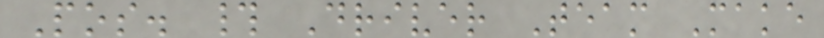Pos. # Driver Team Make
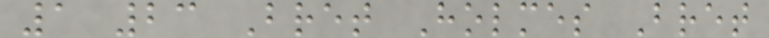1 23 Bret Holmes Bret
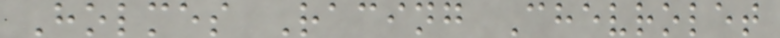Holmes Racing Chevrolet
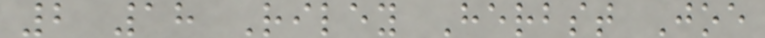2 18 Riley Herbst Joe
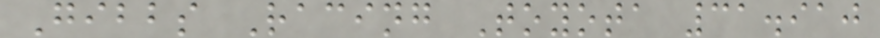Gibbs Racing Toyota 31.910
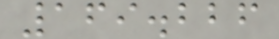169.226
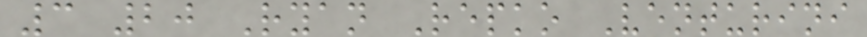3 20 Ryan Repko Venturini
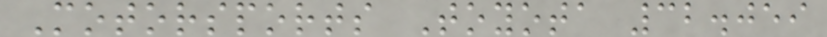Motorsports Toyota 32.059
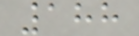188
